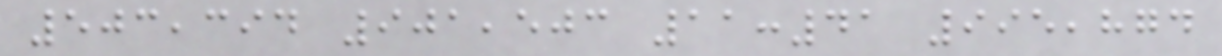503,394 901,503 11:41 995,874
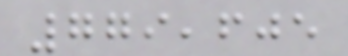779,605
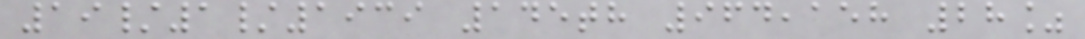19/1/1939 145th 964,158 28%
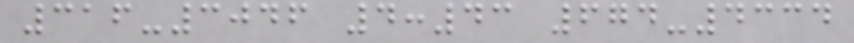316-3046 4:43 674-4334
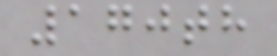170th
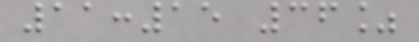11:15 36%
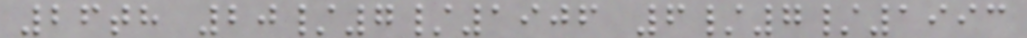26th 20/7/1906 6/7/1993
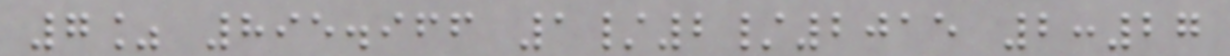7% 895.966 1/2/2015 2:27
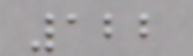122
